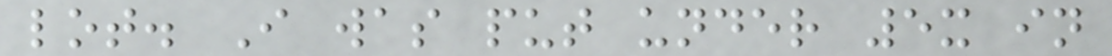lot. I was put under 5x in
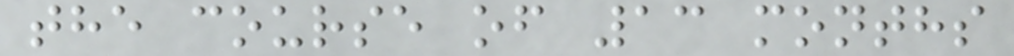the course of 13 months
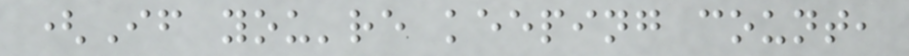(If you're keeping count,
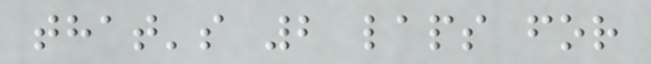that's 2 laps for
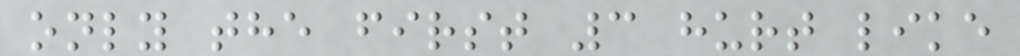only the first 3 hurt like
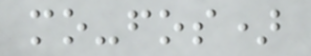mo-fos)
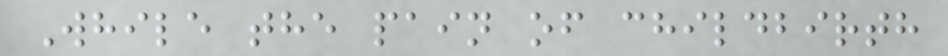While the pain of childbirth
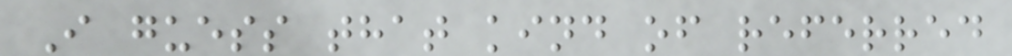I guess that kind of referred
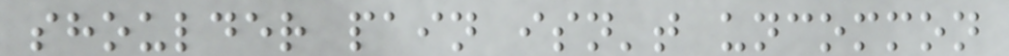shoulder pain isn't uncommon
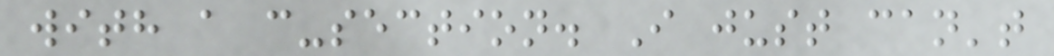with a c-section. I just can't
